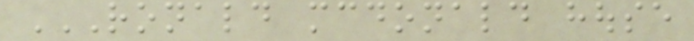RONALD MCDONALD HOUSE
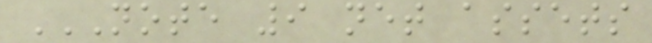NOTE 9 NET ASSETS
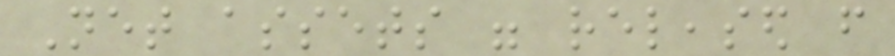Net assets were released from
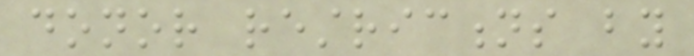donor restrictions by
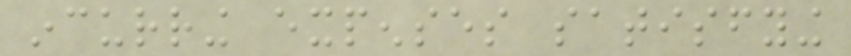incurring expenses satisfying
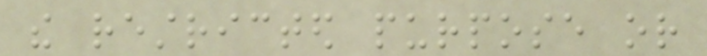the restricted purpose or
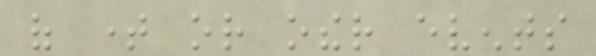of time or other events
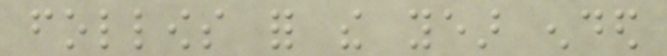follows for the year ended
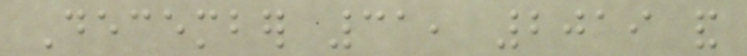December 31, 2019 and
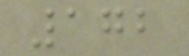172
